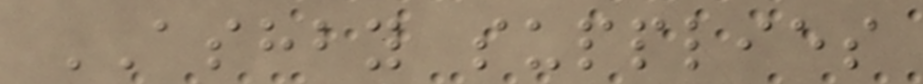ASHBY supplies
